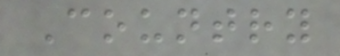Country
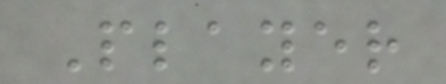Player
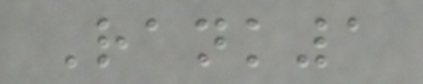Rank1
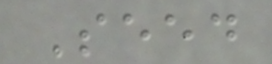Seed
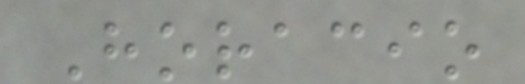Horacio
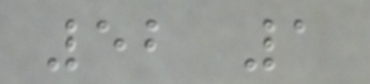52 1
